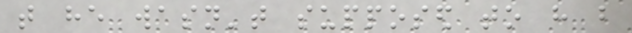that he wasn't supposed to have but
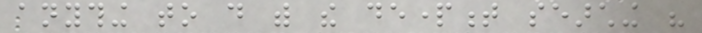anything to do with the department searching his
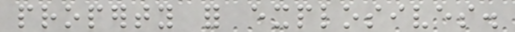property for explosives.
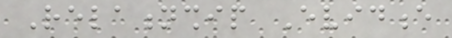Relationship Evidence
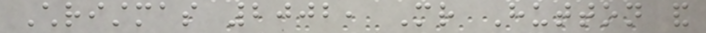Christmas 2002, Mr Hutton and
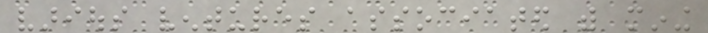various ventures associated with mining
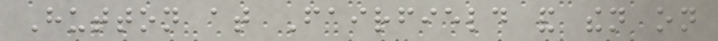Hutton at Fairfield and then on
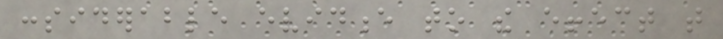considerable evidence to the effect that
